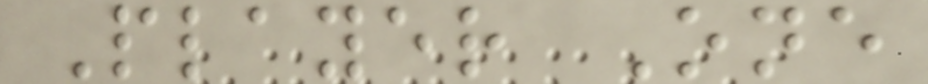Player One
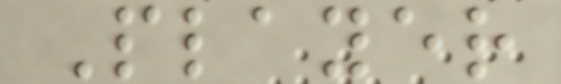Player
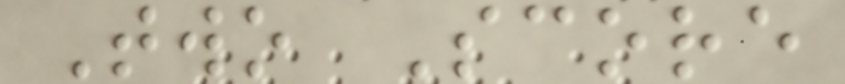Two Score
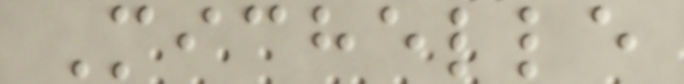Michelle
